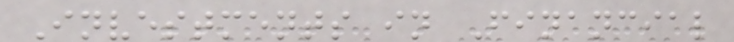Investments in Financial
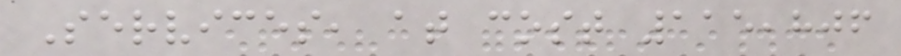Services, at cost 115,806
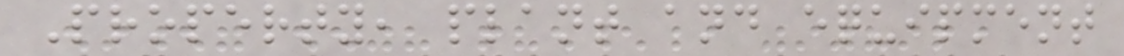Property, plant and equipment
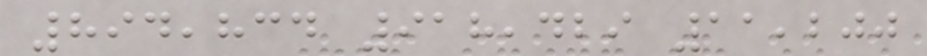894,834 918,429 11,200
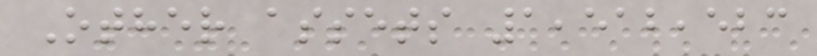Other assets 1,512,523
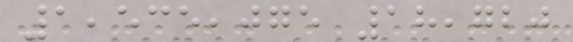1,535,075 18,720
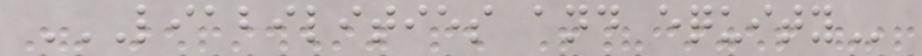LIABILITIES AND EQUITY
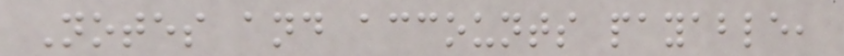Notes and accounts payable,
